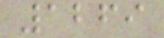1269
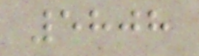5808
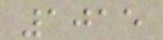1015
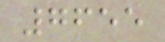7655
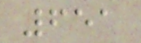651
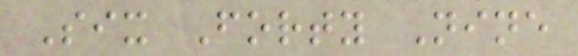Six Forty Nine
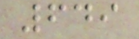649
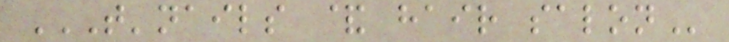T'NAILS & HAIR SALON
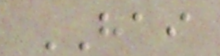HAI
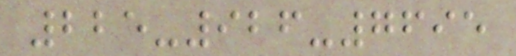225-926-7695
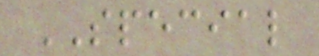SPECIAL
